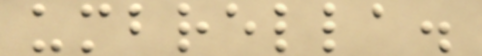umbrella.
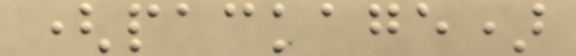(package)
